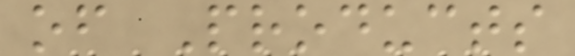of Products
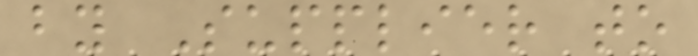by Supplier to
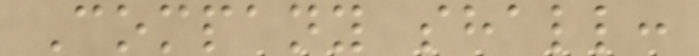Company shall:
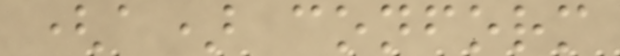(a) conform
